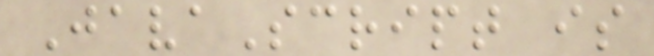JavaScript is
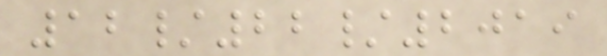12/22/2019
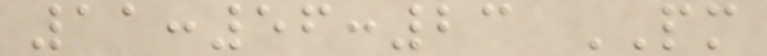11:56:23 PM
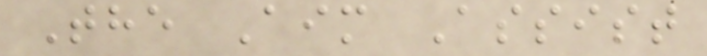The Aim Assist
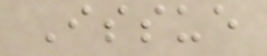Issue
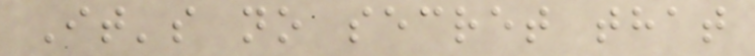It's no secret that
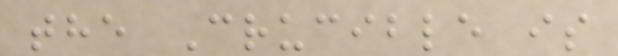the Crucible is
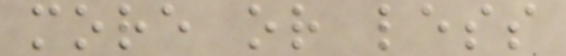more or less
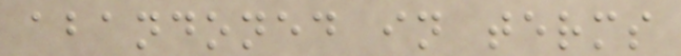abandoned in terms
